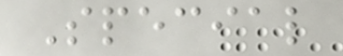Special
